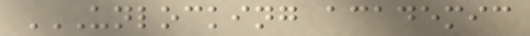UNLOCKING ACADEMIC
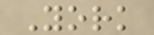York
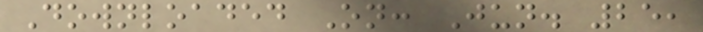Downloaded On: Jun. 25,
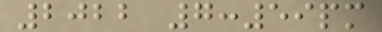2022 7:59pm
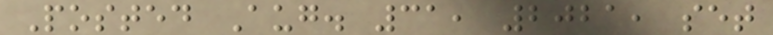Posted Aug. 31, 2021, set
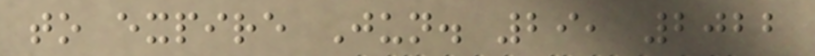to expire Jun. 29, 2022
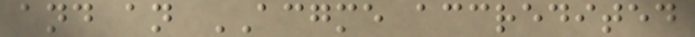and an ACGME accredited
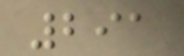291
